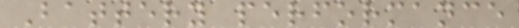Battery performance
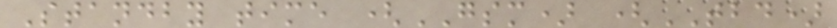Standby time (GSM) (TBD)
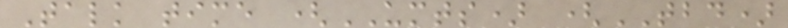Talk time (UMTS) (TBD)
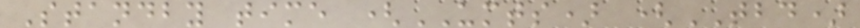Standby time (UMTS) (TBD)
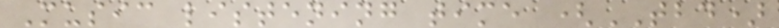Music listening time (TBD)
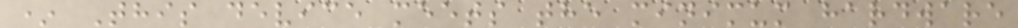* This device meets the minimum hardware
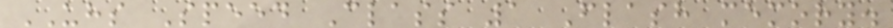UHS Speed Class 1 Flash memory.
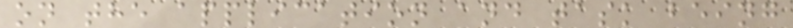on the application and task being
